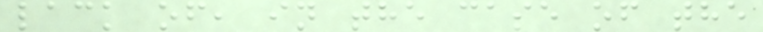lack of, in the case of the
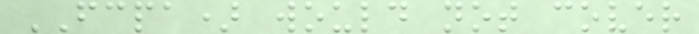FCPA) would not cover
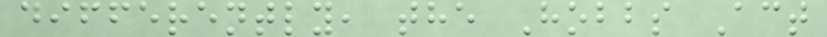differently, the Hobbs Act
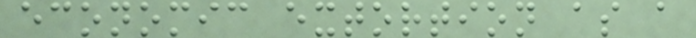economic extortion as a
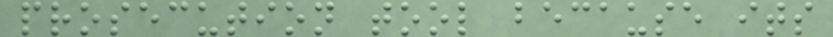prosecution tool because its
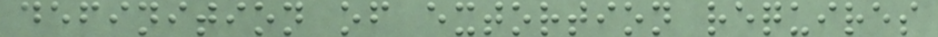definition of extortion requires
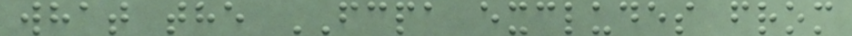what the FCPA excludes from
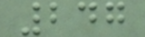247
